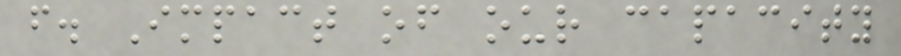f. Impact of our capacity
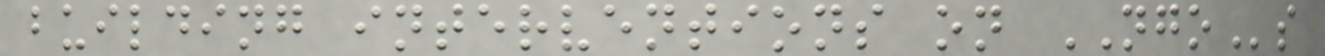building interventions on NGOs
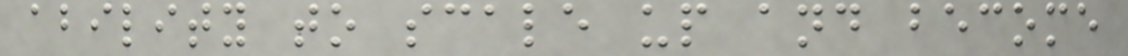ability to scale up and become
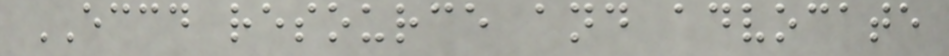ECCD resource and advocate
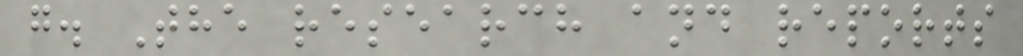g. The research and reports
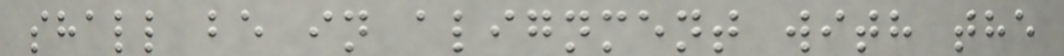shall be in alignment with the
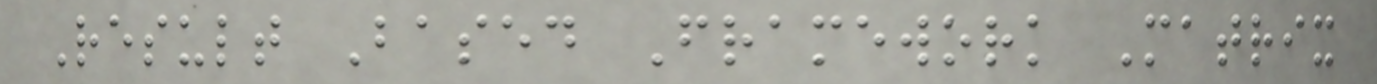Result Based Framework Matrix
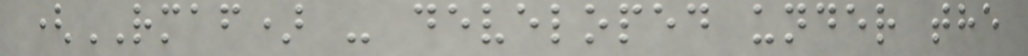(RMAF) - developed under the
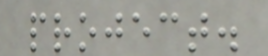project.
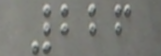226
